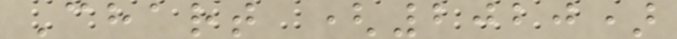Chart (2020)
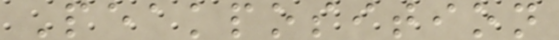Peakposition
